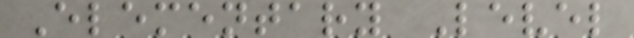Elementary Level
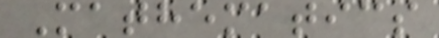Mathematics
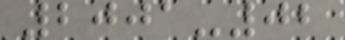2001-02
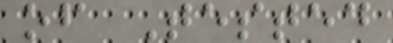of Tested
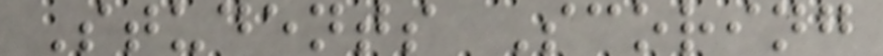Students Scoring
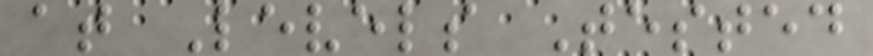at Levels Tested
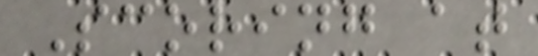Scoring at
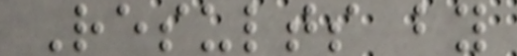Results by
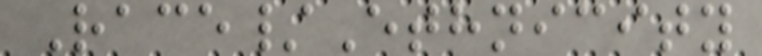Race/Ethnicity
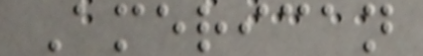American
